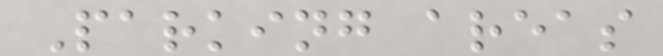Parking areas
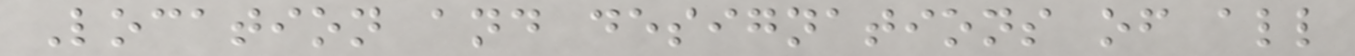Location and designations of all
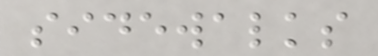sidewalks
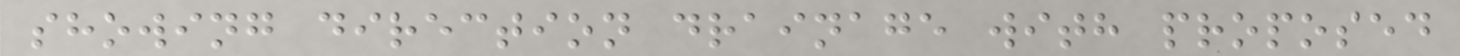showing direction drainage with proposed
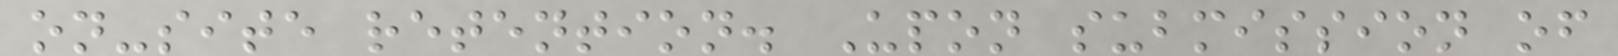on-site retention. Upon submission of
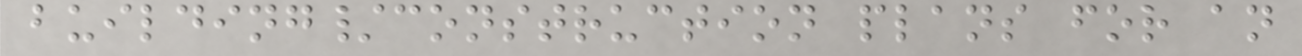building/construction plans for an
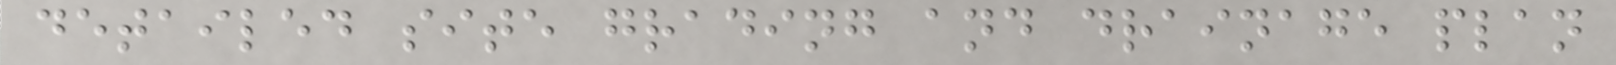detailed site grading and drainage plan
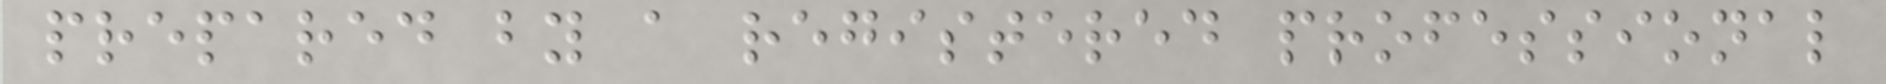prepared by a registered professional
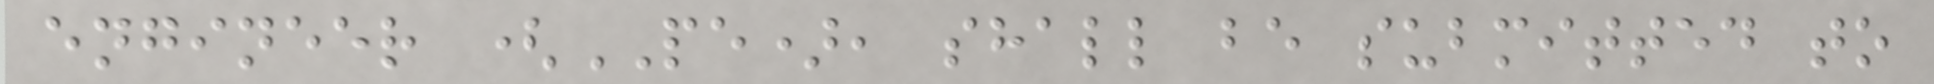engineer (PE), shall be submitted to
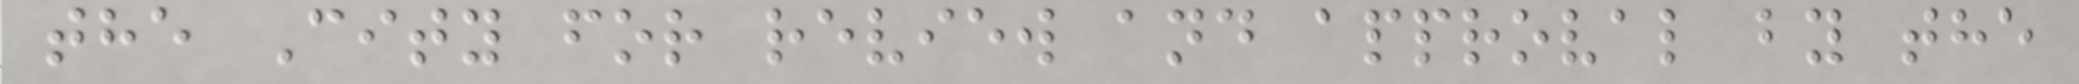the City for review and approval by the
